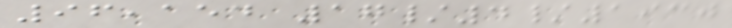96,154 17/4/1930
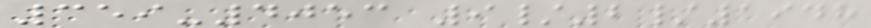359-4053 9/2/1948
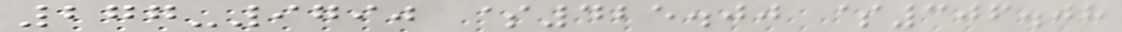277-9790 $425.00 $306.08
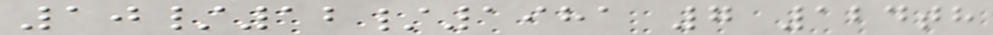10/12/1981 7 124th
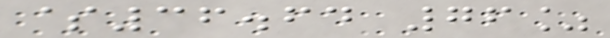$36.64 76%
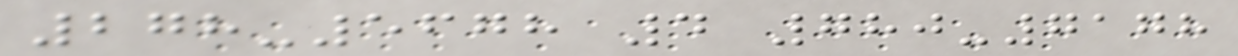278-5678 4 780-7178
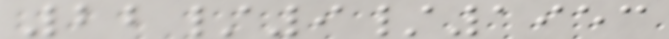22/9/1953
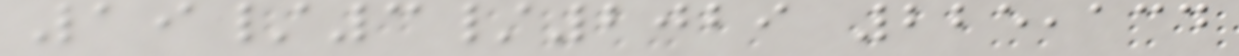19/3/2029 225,134
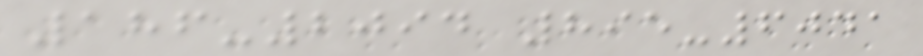186-2094 895-6041
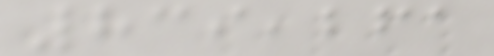839,261
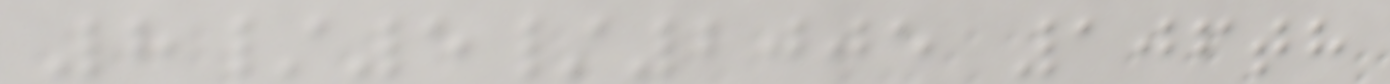8/5/2005 106th
